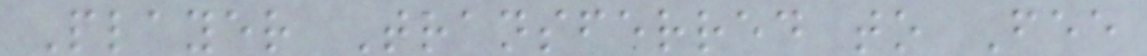Player Transferred to Fee
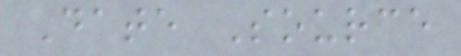Date Source
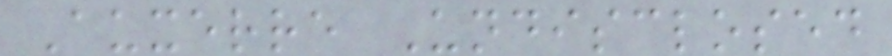Auxerre Undisclosed
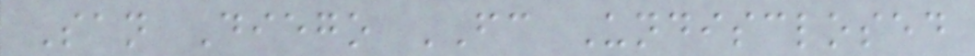San Diego FC Undisclosed
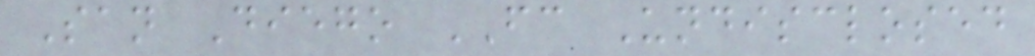San Diego FC Undisclosed
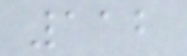112
